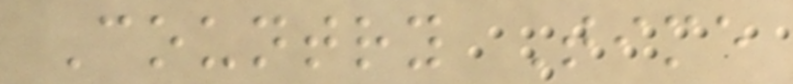Country Time
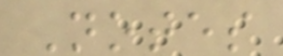Notes
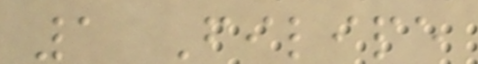1 Filipe
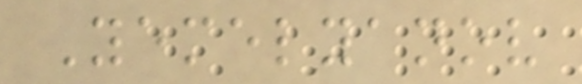Yemelyanov
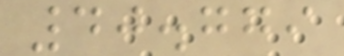40.779
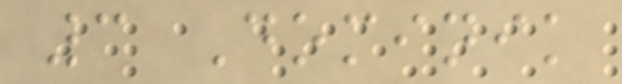3 Dominik
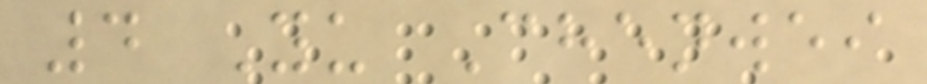4 Yu Chenwei
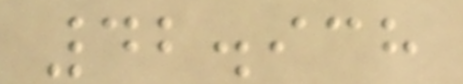42.938
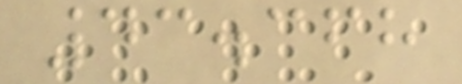43.368
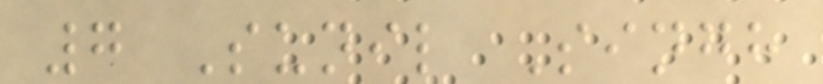7 Sunil Singh
